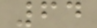64
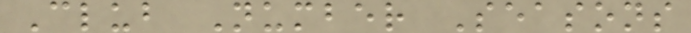Club Number Seasons
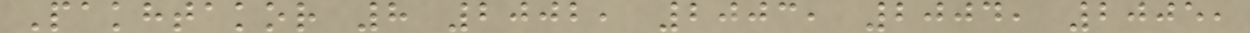Pakhtakor 8 2002, 2003, 2004, 2005,
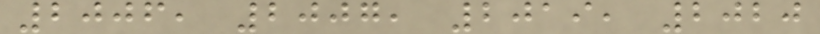2006, 2007, 2019, 2020
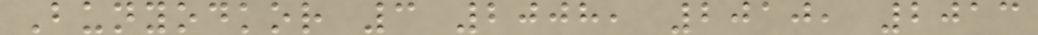Bunyodkor 3 2008, 2010, 2013
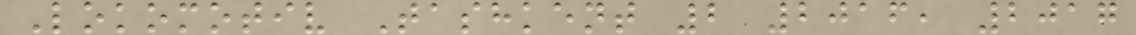Lokomotiv Tashkent 2 2016, 2017
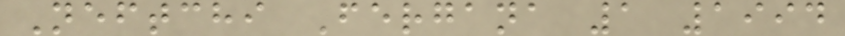Neftchi Fergana 1 1994
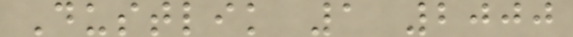Dustlik 1 2000
